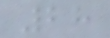28
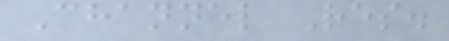Channel Res.
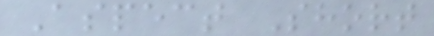Aspect Short
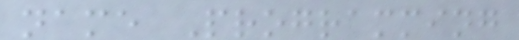name Programming
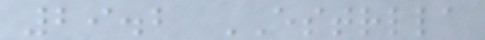29.2 ESTRLLA
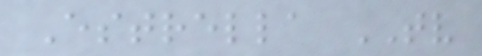Estrella TV
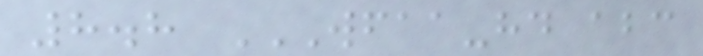8.8 WFAA-HD ABC
